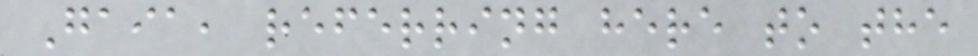Gaia, referring here to the
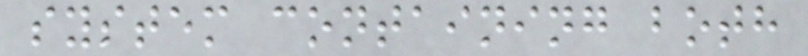system containing both
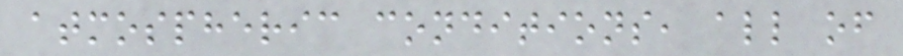atmospheric conditions, all of
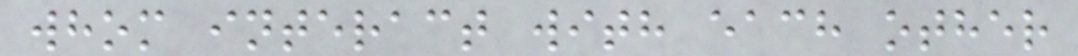whom interact with each other
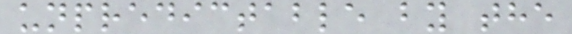unpredictable by the
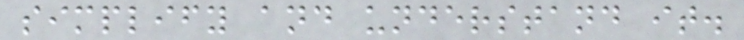simplify and understand it.
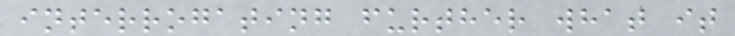interrogating further what it
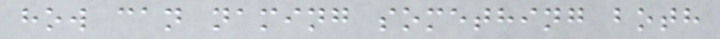how can naming something both
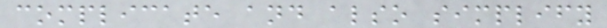complicate and also simplify
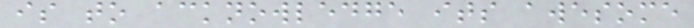is to acknowledge its awesome
